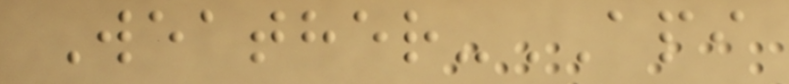Weather-API
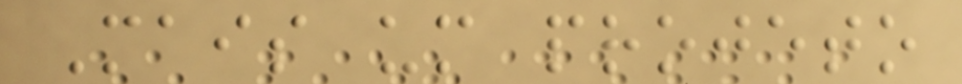Mais um projeto
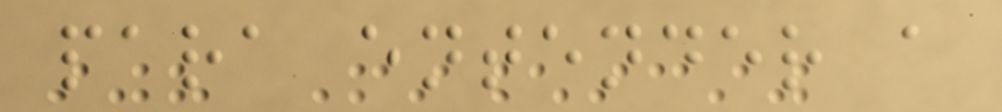para entender a
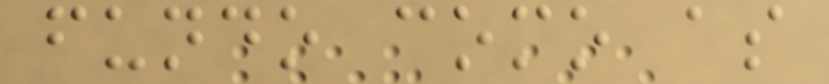fundo como as
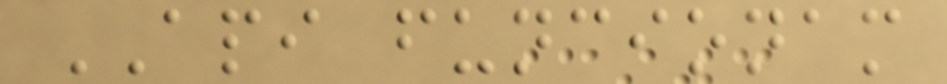API funcionam
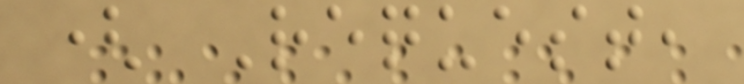( Request,
